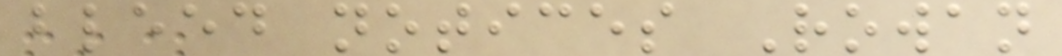bleed notices Rowan
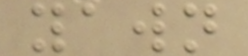yawn
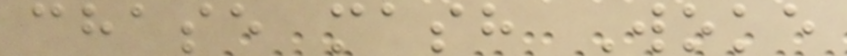chase mash Woke
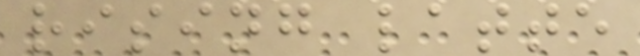rising latte
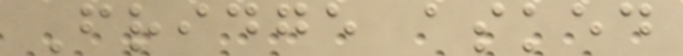Fridge asked
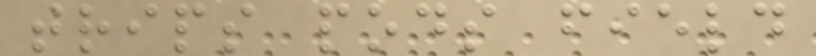trips pods field
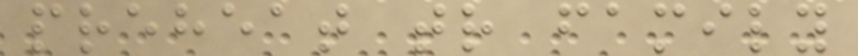preheat tr family
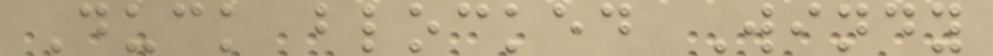Duck blocked Windy
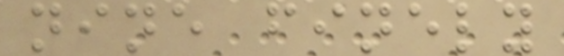nine finely
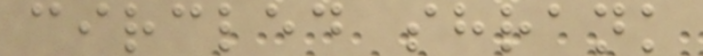circled shrank
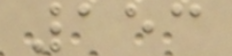153
